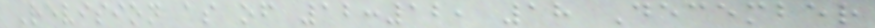Revision as of 12:12, 18 December
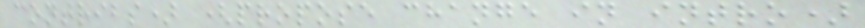contribs) (propose change in intro)
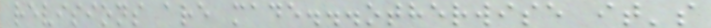revisions are made...otherwise it's
